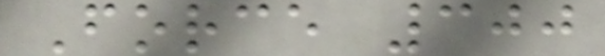Force 300
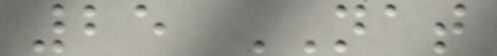25 NAT
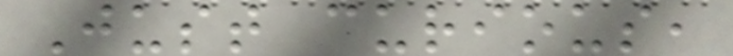Just curious,
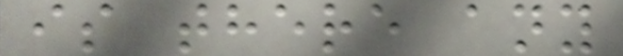is there any
